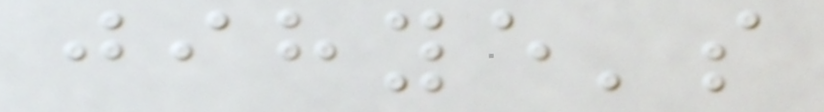jihye's
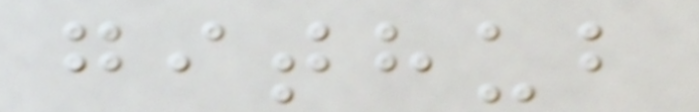github
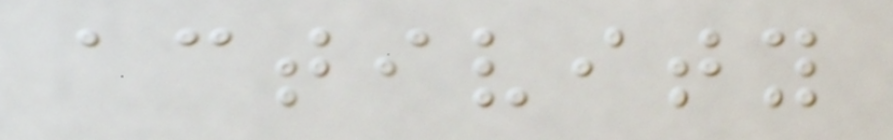activity
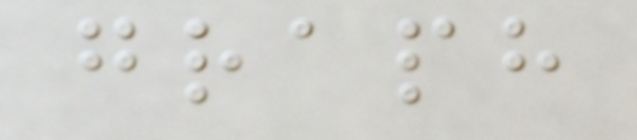graph
